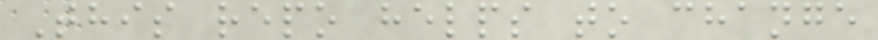This repo helps to change
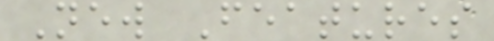New Features
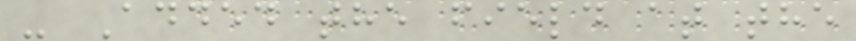- Added the field at the
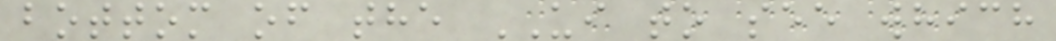bottom of the UI to see which
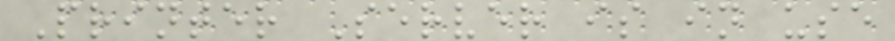Printer Server is in use
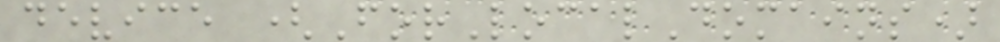device (ForLocalDomains)
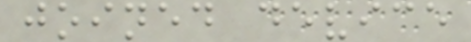joined device
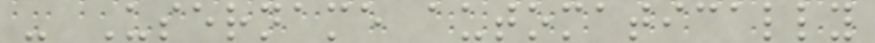- Username automatically
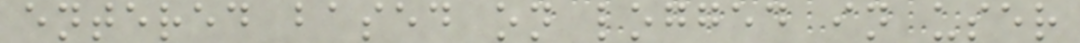entered based on logged in user
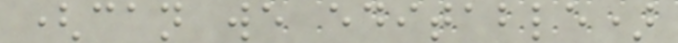(can we editable)
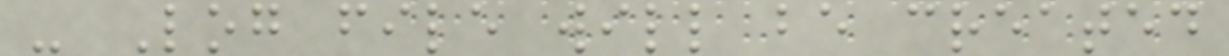- Log file will be created
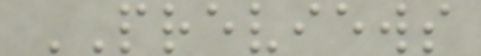PREVIEWS
